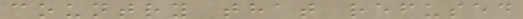country that refused
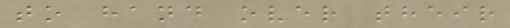to hand over their
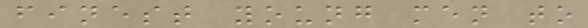finest young men to
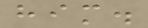him.
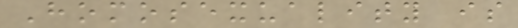Homosexuality is
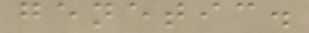genetic.
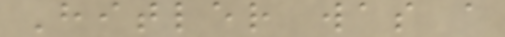Hitler was a
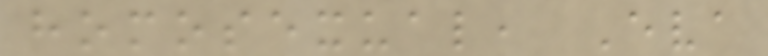homosexual, Eva
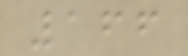166
